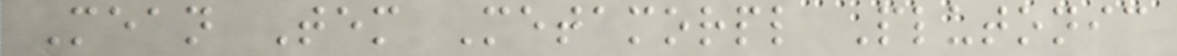Mean Tem Metamorpl Plutonic
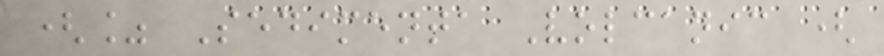(% Sedimenta Volcanic (
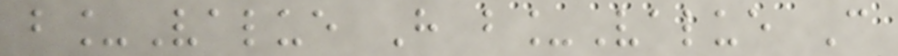b_Value H b_Value C
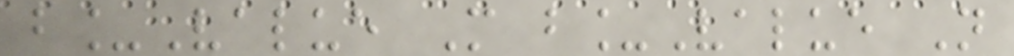b_Value M b_Value N
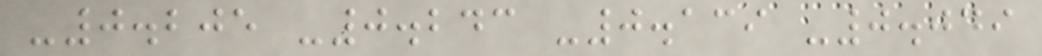-0.205 -0.243 -0.139 -0.049
